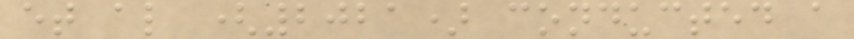et al (2021) conducted a
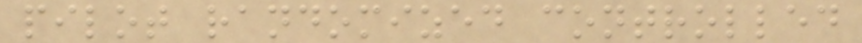pilot randomized controlled
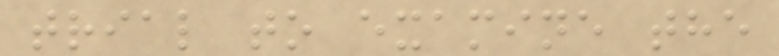trial to examine the
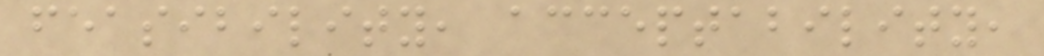feasibility, acceptability,
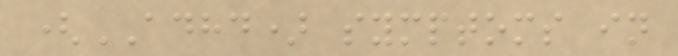(ADHD) symptoms in
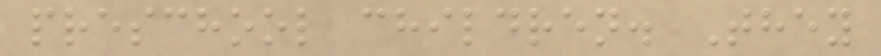preschool children. They
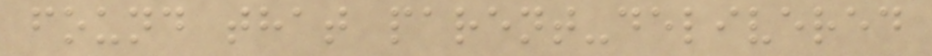found that parent-delivered
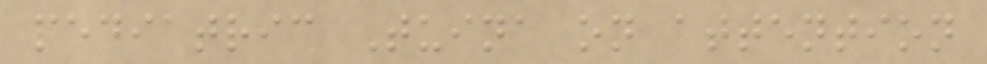pediatric Tuina on attention
